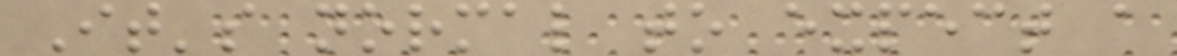It's normal to expect a
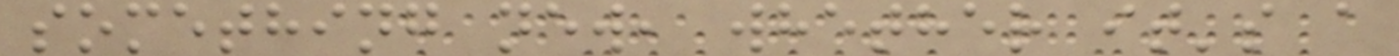something new, whether it's a
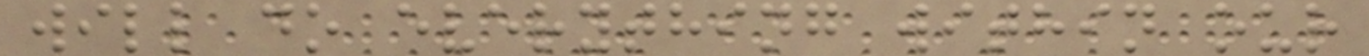will do everything within our
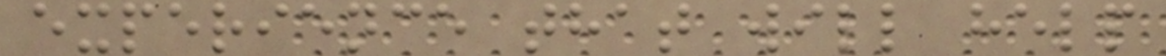experience that will help
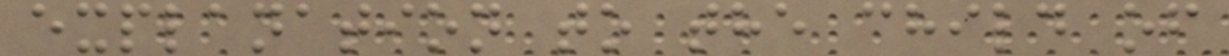explanation to the child of
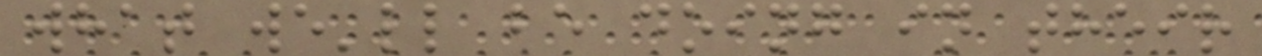what we'll be doing in their
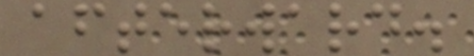afterward.
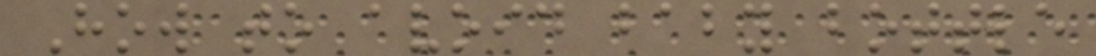How to avoid baby bottle
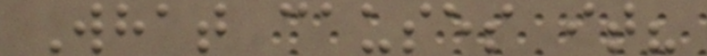What causes it?
